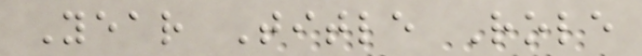Year Title Role
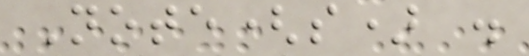Note(s) .
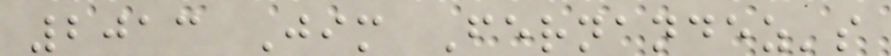2013 Jim Fernandez's
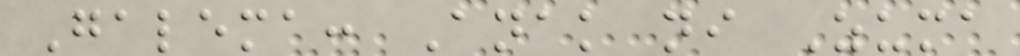Galema: Anak ni Zuma
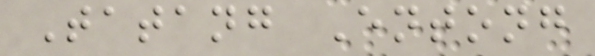Tatang Entong
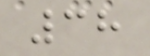38
